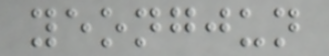yeongjun
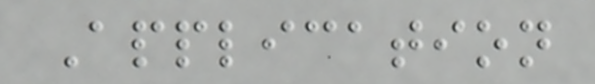Application
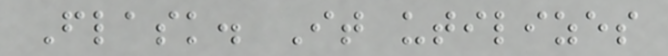Flask. It utilizes
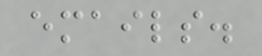emails.
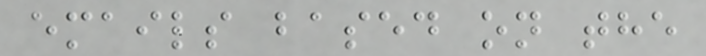emails based on the
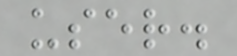user.
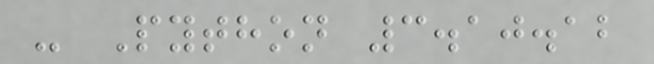- Python 3.10.12
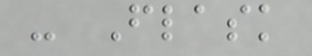- Flask
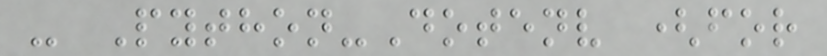- Python-Dotenv (for
